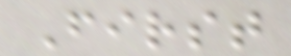First
